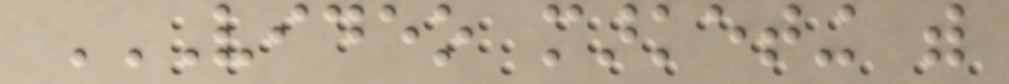VIDEO MARKETING WITH
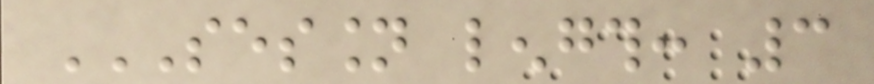SESSION LENGTH: 3
